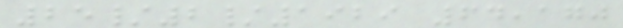25/2/1929 64,170
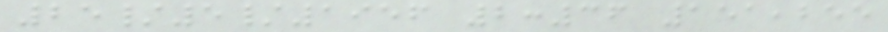25/5/1956 2:36 151,255
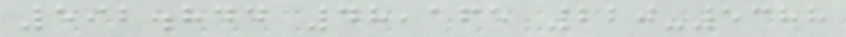592.844 48,165 220-5388
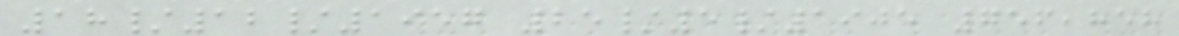18/12/1957 25/5/1905 756,858
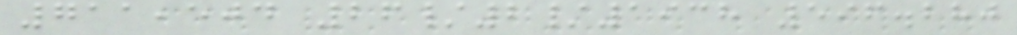711,504 26/2/1938 596.280
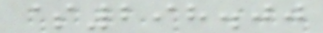$298.00
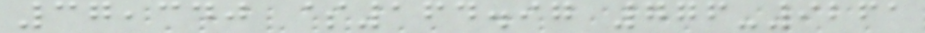37,340 $164.97 776-9261
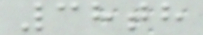38th
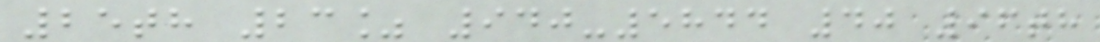25th 23% 940-5844 40 96th
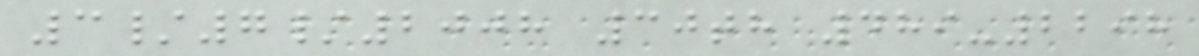3/7/2008 30th 489-2298
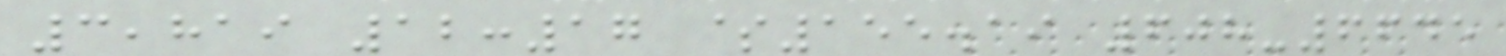3,819 12:17 $155.19 608-6645
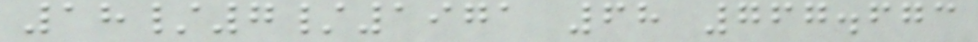18/7/1971 68 767.673
